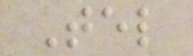Tel
